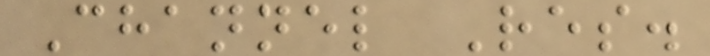Channel Res.
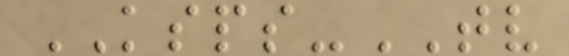KSPS-TV
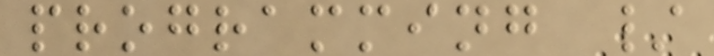programming /
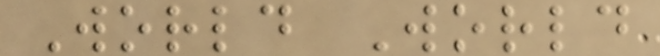World World
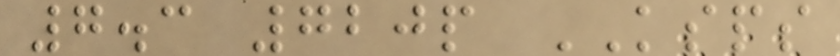7.3 720p KSPS
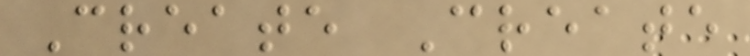Create Create
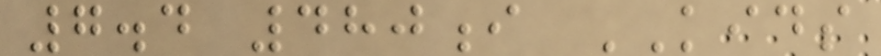7.4 480i KIDS
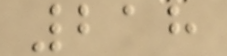218
